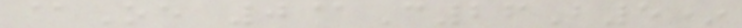@Oe 0@C26B5*
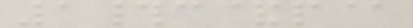1#c&p@
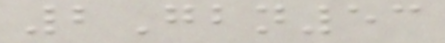2Gbn53
